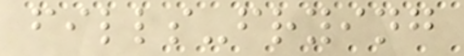fills-frying
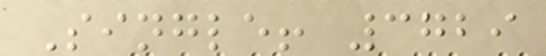Single! 3729
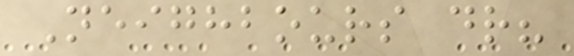Neighbours dr?
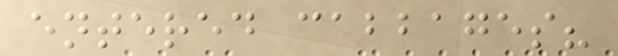entered cabbages?
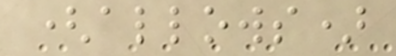(allows)
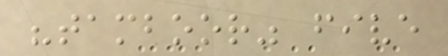"tamboor" five
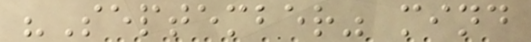"September" mind
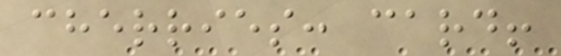cherries: card!
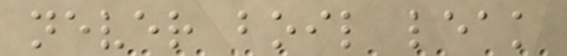never boil leak
